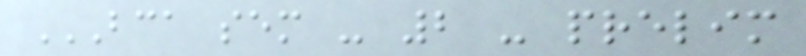BCA SEM - 2 - PRELIM
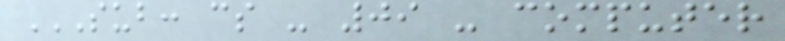SUB: CS - 09 - COMPUTER
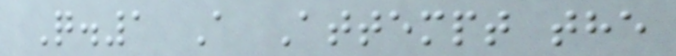Q.1 A Attempt the
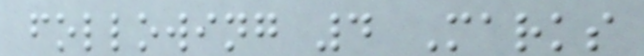following 4 Marks
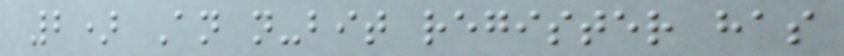2) An n-bit register has
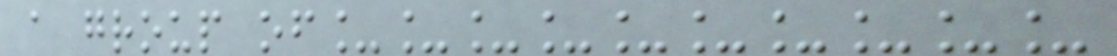a group of__________
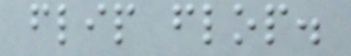flip flop.
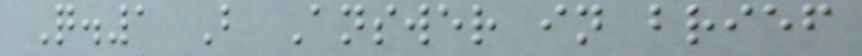Q.1 B Answer in brief
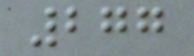277
